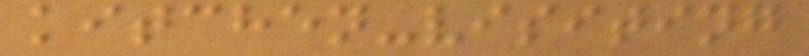kitchen-visiting
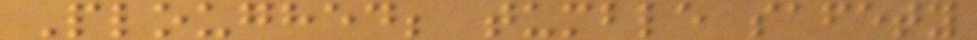Ploughed; tumble safety
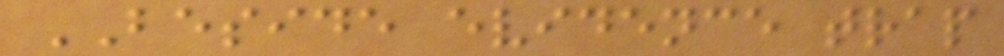BESIDE evidence trap
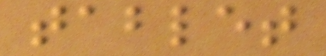tablet
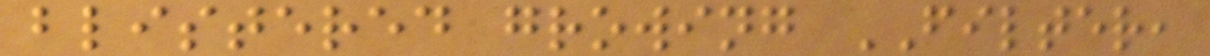blistered growing FILTER,
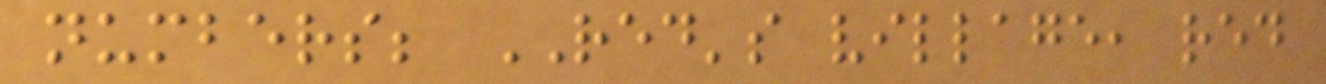numbers; RED's village, red
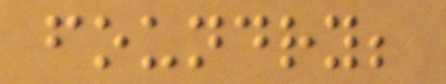foundry;
